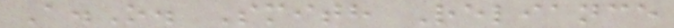A.O. Smith Reliance
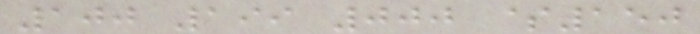100 199 000 $150
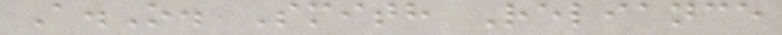A.O. Smith Reliance
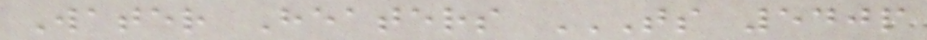Water Heaters TS 540P
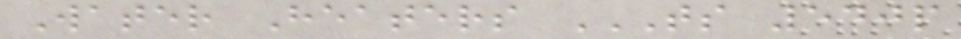Water Heaters TS 540P
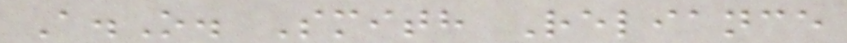A.O. Smith Reliance
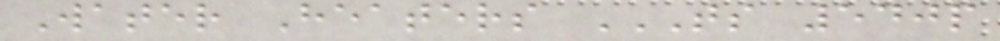Water Heaters TS 540P
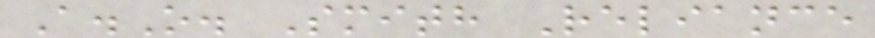A.O. Smith Reliance
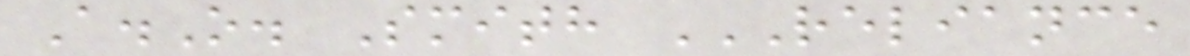A.O. Smith RELIANCE
